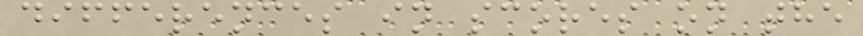differences in scores on the
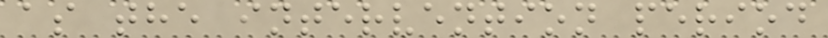as the intervention period
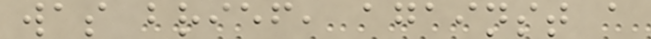was brief, against a
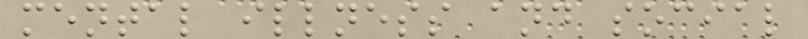mental illness and social
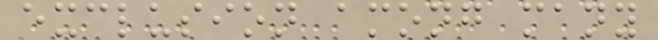exclusion among many
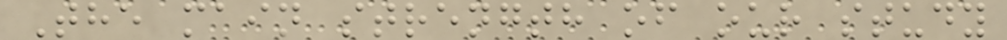The main strength of our study
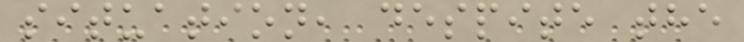situation, despite the
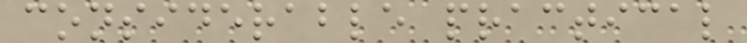considerable practical
